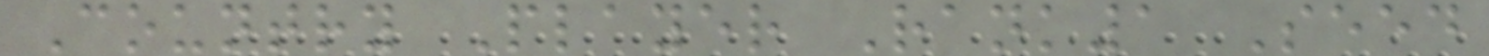Country Player Rank1 Seed
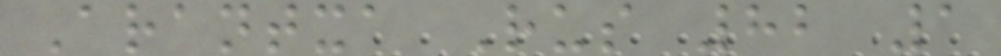Arantxa Rus 82 1
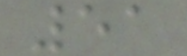51
